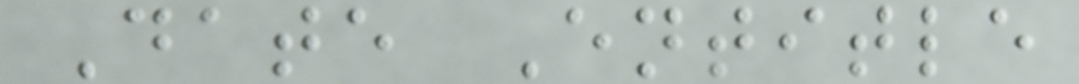Date Entitle
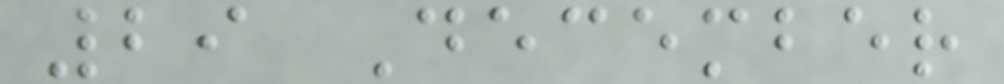29 December
